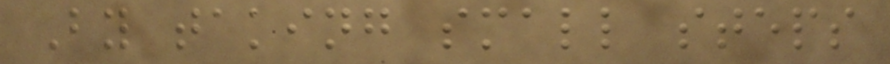By taking small steps
